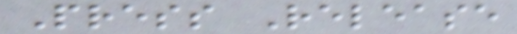Press Release
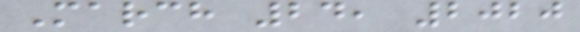March 24, 2020
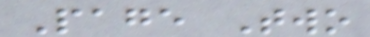Page Two
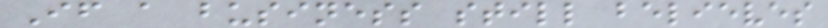If a business still believes
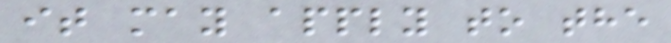it may apply to the
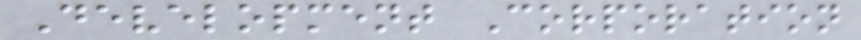Development Corporation
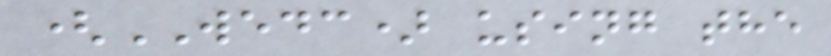(WEDC) using the
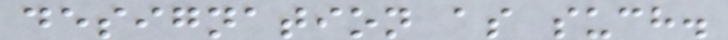designation as such.
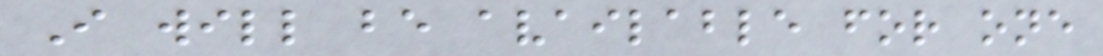I will be available for one
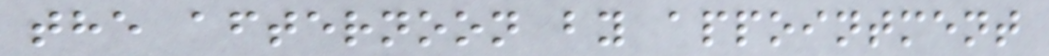the afternoon by appointment
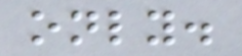only.
